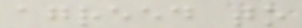agreed to
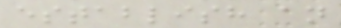establish an
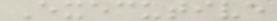Executive
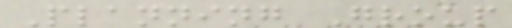Planning Group
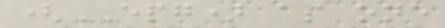(EPG) as one
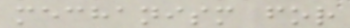mechanism for
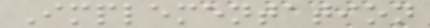Implementation
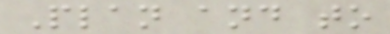Plan and to
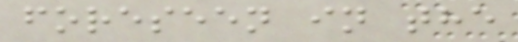foreseen in the
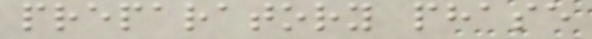preparatory phase
